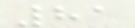81
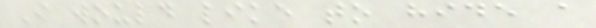I would like to hide a
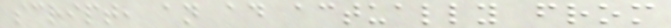script, an ad actually from
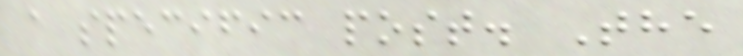a specific post. The
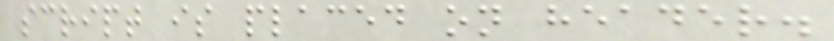script is placed on header.
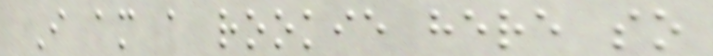I am a rookie here so
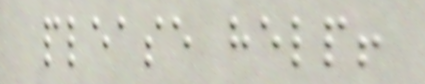please help!
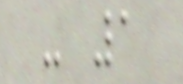- 1
